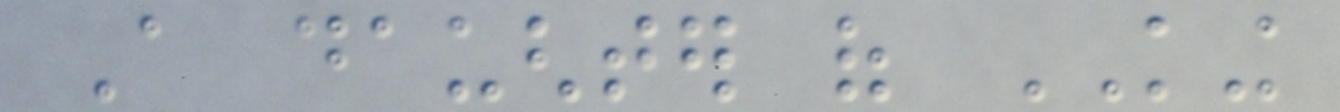A daughter of KING
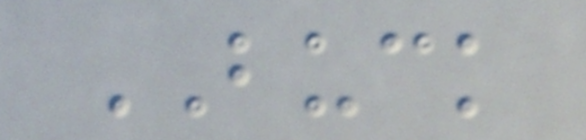BUCK
